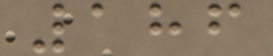186
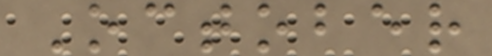October
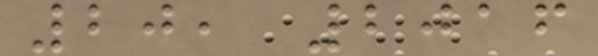20, 2016
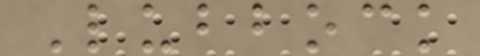Lubbock
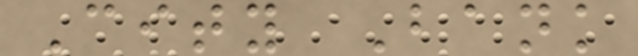City Bank
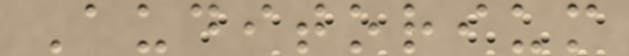Auditorium
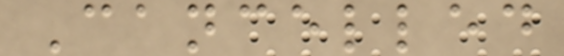Cancelled
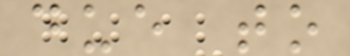due to
